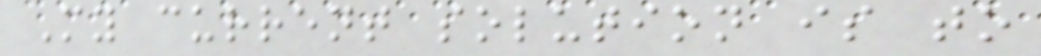My current solution is to
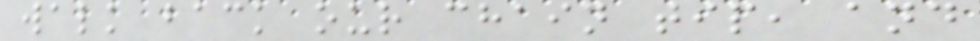walk back our chain tip, and
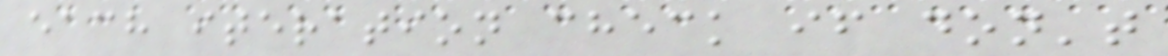each iteration check if don't
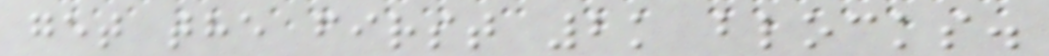get the first 2k blocks.
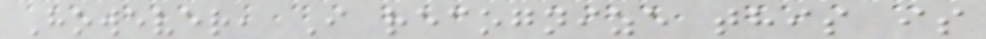However, I recognize this is
